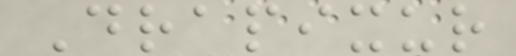Drapixur
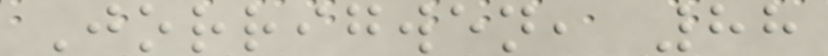Jorrigwen, 88
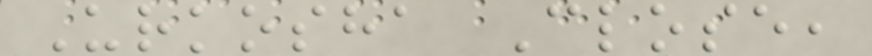Urkosha Close,
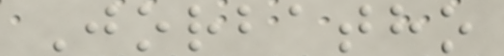Jorbatho
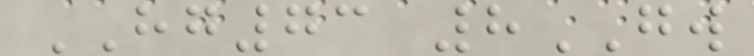HG73 8GW
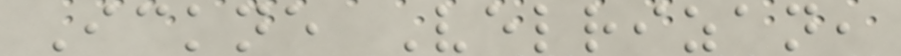Ickne Velrizan,
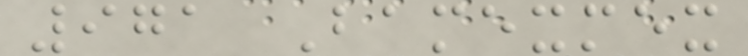971 Bamexmex
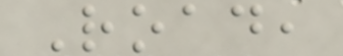Road,
